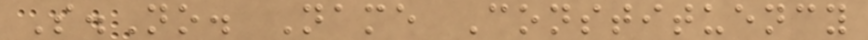S.No. Name Constituency
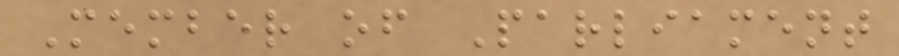Member of Parliament
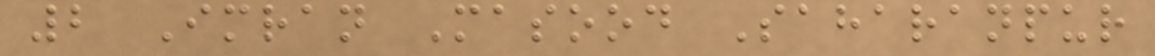2 Imran Masood Saharanpur
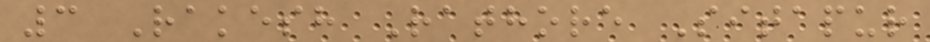3 Rakesh Rathore Sitapur
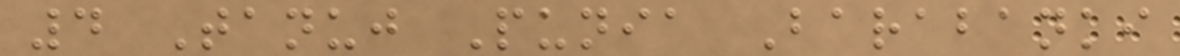4 Tanuj Punia Barabanki
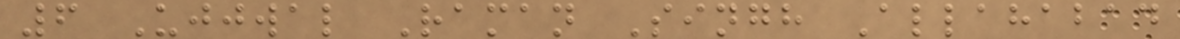6 Ujjwal Raman Singh Allahabad
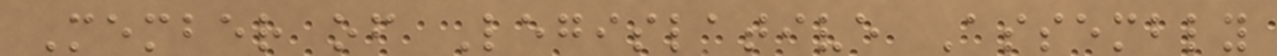Member of Legislative Assembly
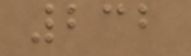232
